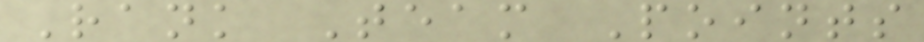Rank Team Points
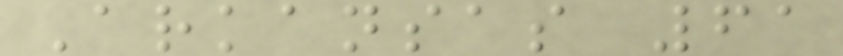Arkansas 61
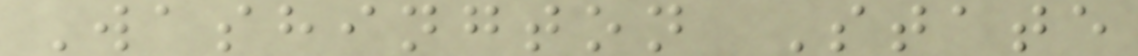Washington State
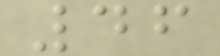46
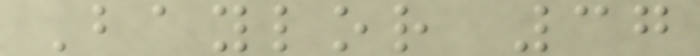Baylor 37
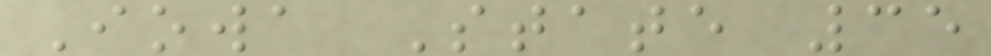Iowa State 35
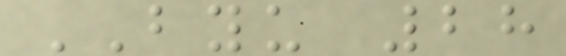BYU 28
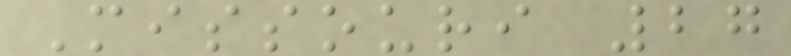Missouri 27
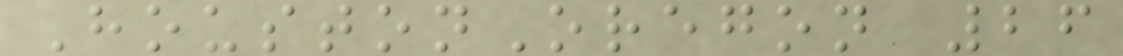HoustonOregon 26
